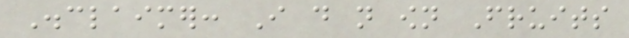Disclaimer: I do not own Fruits
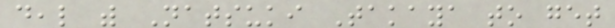deal with Natsuki Takaya to get
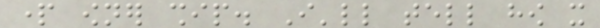part owner ship. I'll tell how it
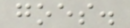goes.
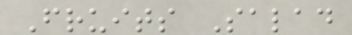Fruits Salad
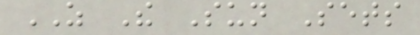AS The Sun Sets
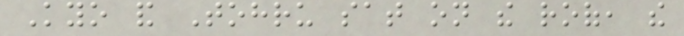Kyo and Tohru sat on the roof, the
